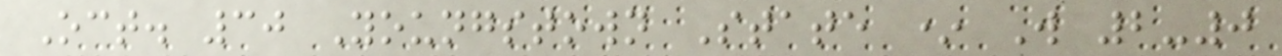Oct. 30 Youngstown State * W 2-0
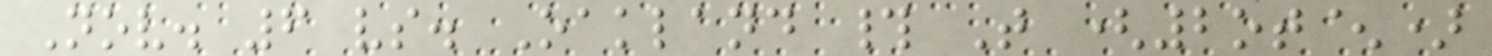Nov. 6 vs. Oakland # T (2ot^)
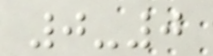0-0
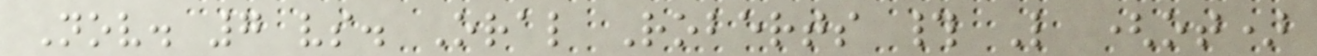Nov. 7 vs. Oral Roberts # L (ot)
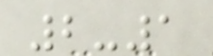2-1
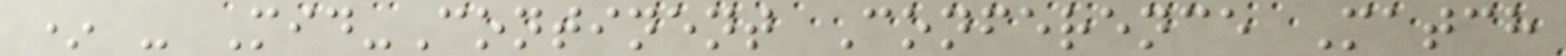* - Mid-Continent Conference Match
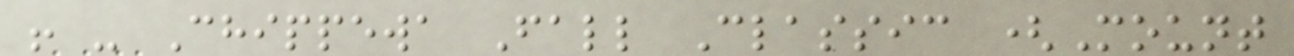! - Chippewa Fall Classic (Mount
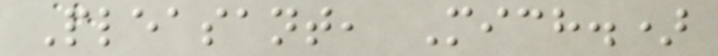Pleasant, Mich.)
